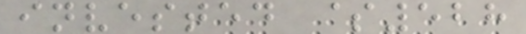invested $528
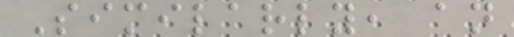Similarly, an
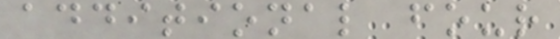additional four
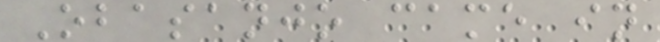Obasanjo came in
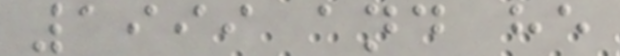1999 and he
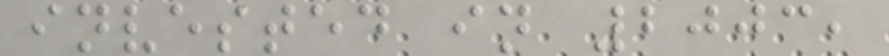invested in 2003,
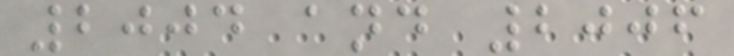2004 and 2006
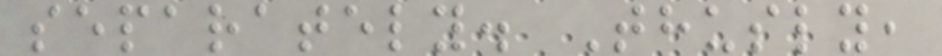separately. Thusly,
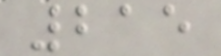215
